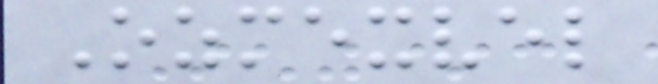Ozmexvel
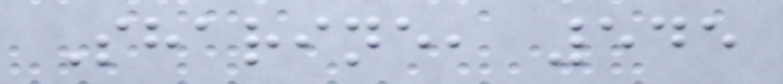Sharine, 545
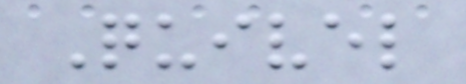Quivel
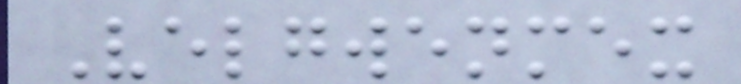Velgwenmex
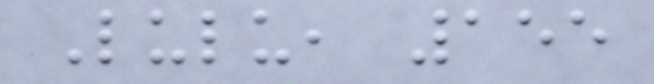Lulu, 155
